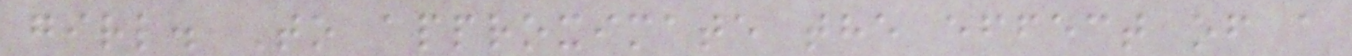girl. To approximate the effect of a
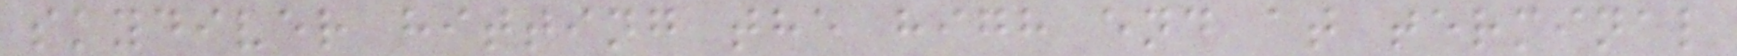skydiver hitting the high end at terminal
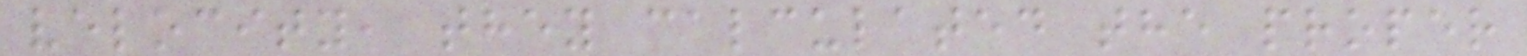velocity, they calculated the proper
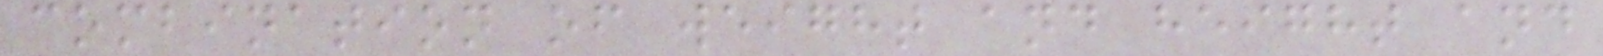combination of weight and height and
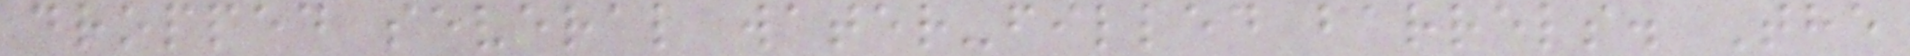dropped several water-filled barrels. The
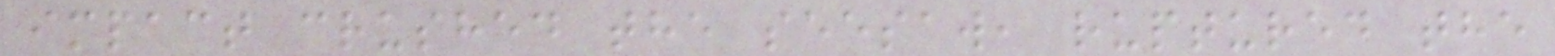impact crushed the seesaw, ruptured the
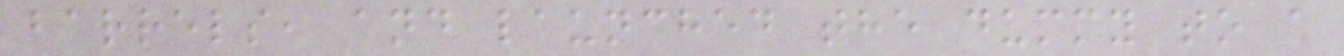barrels, and launched the dummy to a
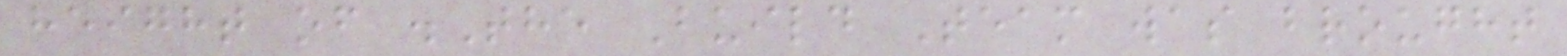height of .The Build Team was brought
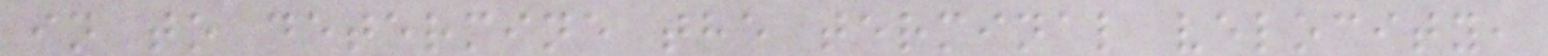in to determine the terminal velocity,
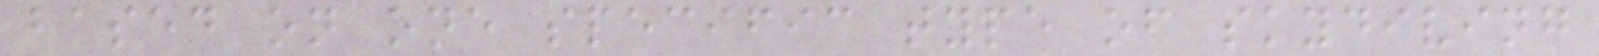based on one specific type of skydiving
